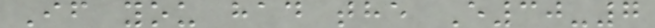If you had the E30-7
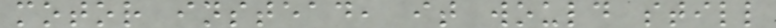motor instead, it would still
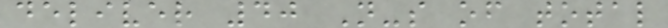deliver 40 N-s of total
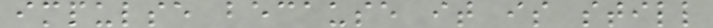impulse because it is still
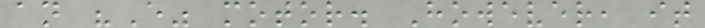an "E" motor. However, it
